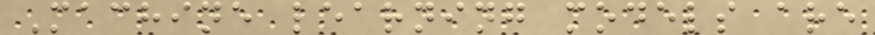Machine learning models are
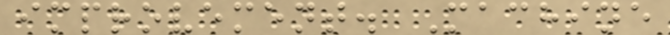improvement. Machine
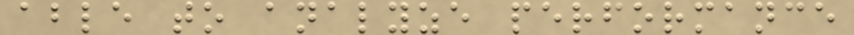able to analyze performance
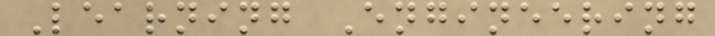Learning Engineering
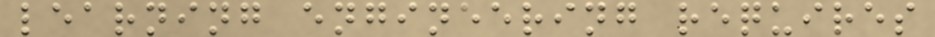learning engineering requires
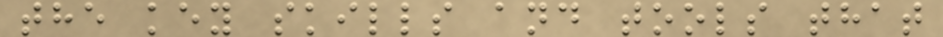the key skills and tools that
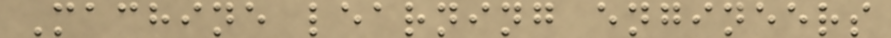Machine learning engineers
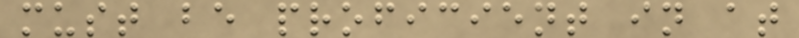must be proficient in at
